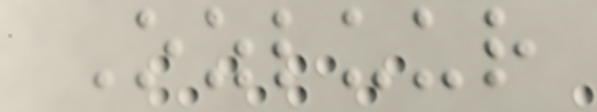Ozluur
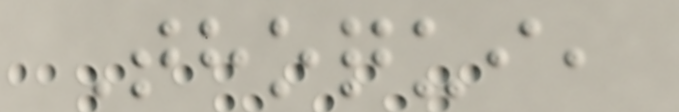Thoqui,
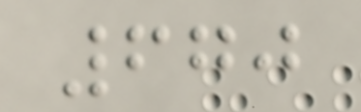670
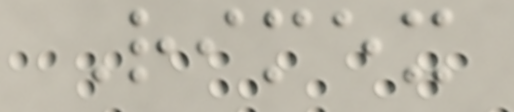Rimex
